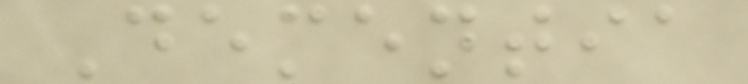Dementia
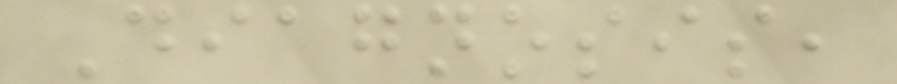Diagnosis,
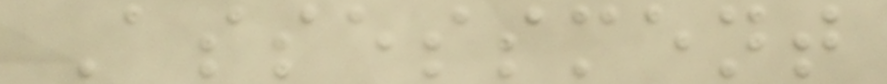Assessment
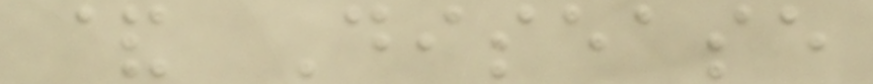& Disease
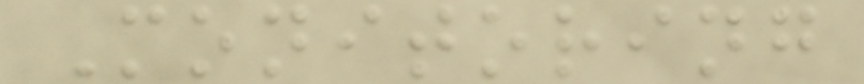Monitoring
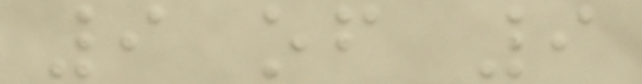9 of 9
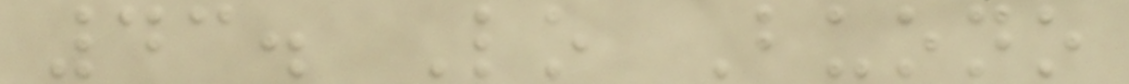43. Lo Buono
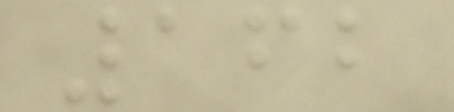162
